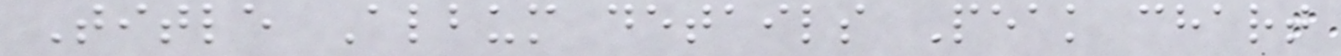Title Album details Peak chart
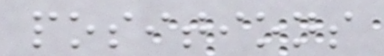positions
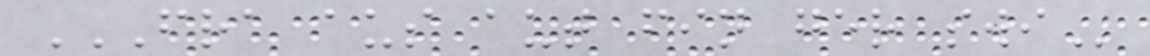FRA AUS AUT FIN GER SWI
